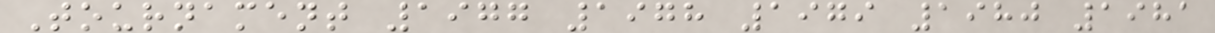Tournament 1977 1978 1979 1980 1981
